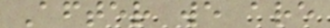After we are
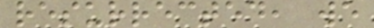resurrected, we
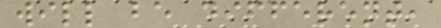will be different,
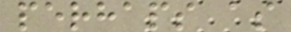perhaps as
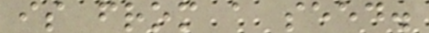is from a seed.
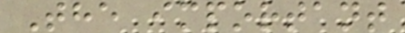The important
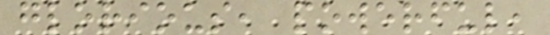glorious, powerful,
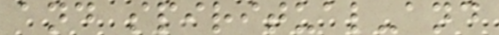and spiritual-and
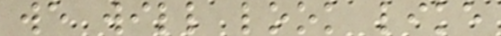we will look like
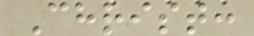Christ:
